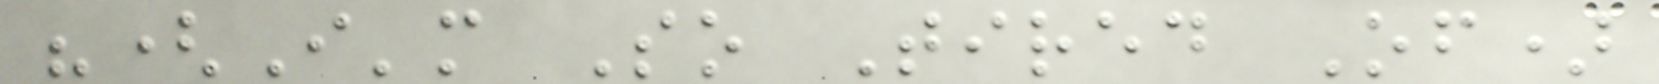"(I'm So Tired Of)
